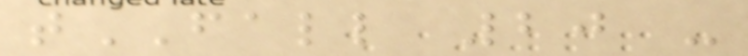tFALL 20 -
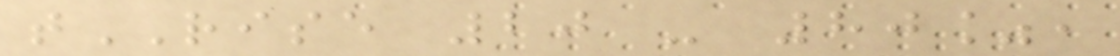tRISE 20 - 80%,
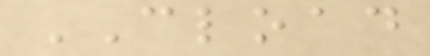CLOAD
